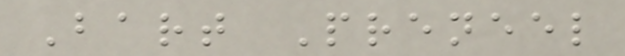Bart Preneel
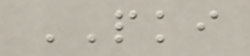PKI
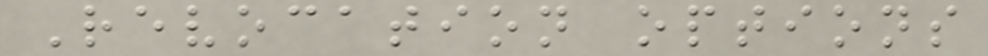Revocation options
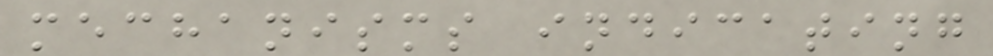mechanisms indicating
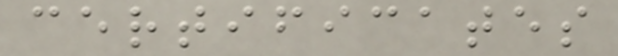certificates
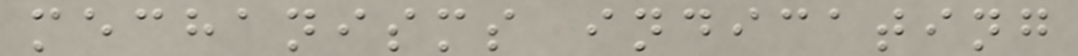mechanisms indicating
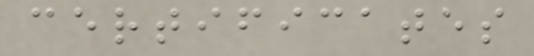certificates
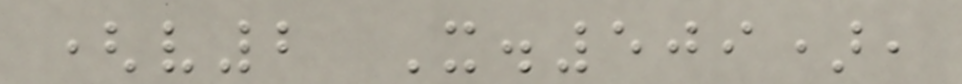(v2 X.509),
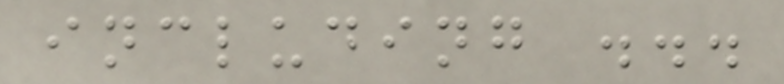including ...
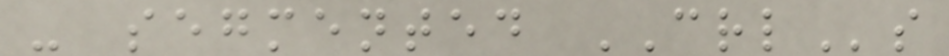- segmented CRLs
